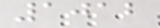1012
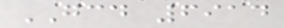GCD 6914
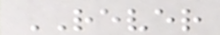REVER
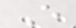E
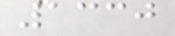1330
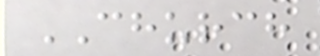CHURCH
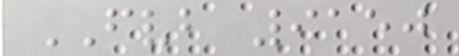FVB 9150
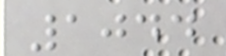1044
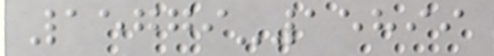15779-15899
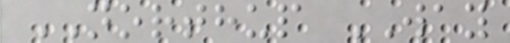NORTHUP WAY
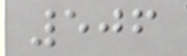506
